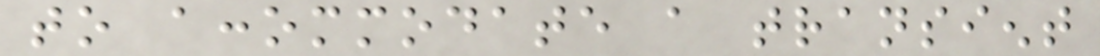to accommodate a transient
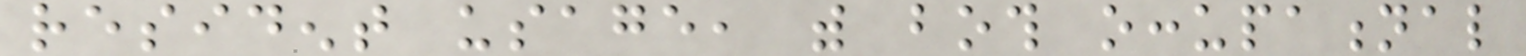resident usage, with both occupational
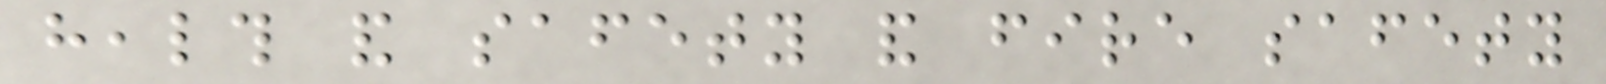health and safety and fire safety
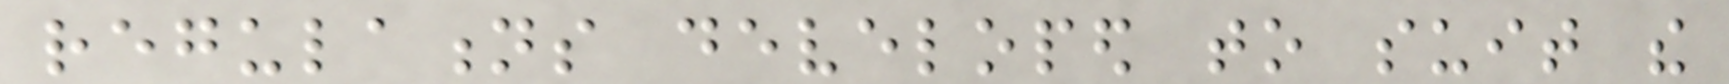regulations developed to suit the
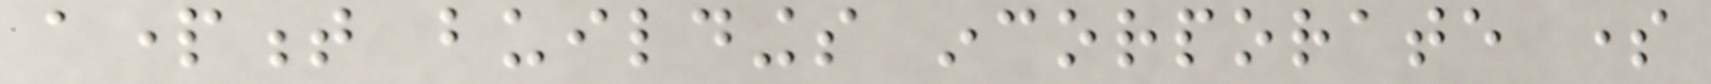apartment buildings incorporate some
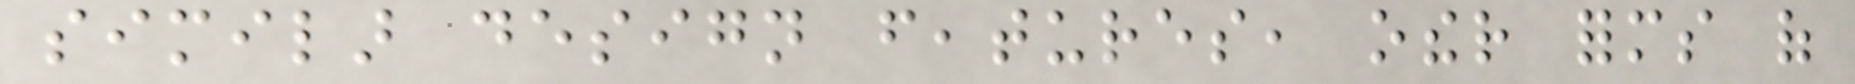similar design features, other forms of
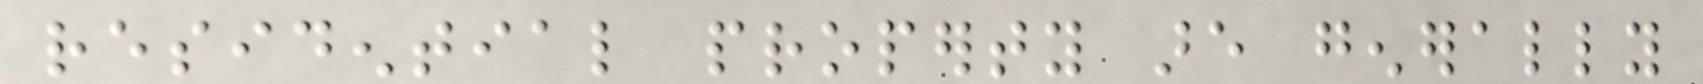residential property are generally
